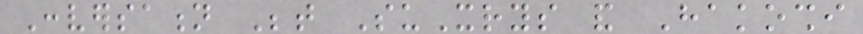Conversation Between SuXrys and Hakoshi
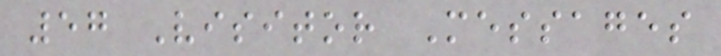57 Visitor Messages
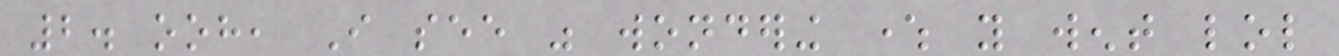2. ooh, I see was wondering where you went lol
